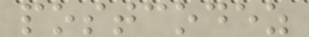postcodez
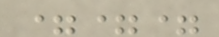===
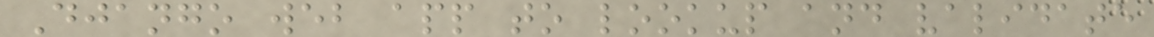Django web app to lookup and validate
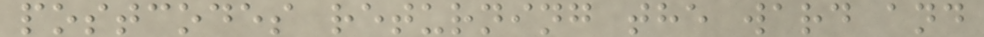postcodes returning the ward and
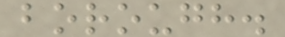borough.
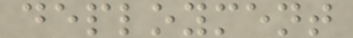deployment
